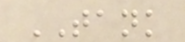TANK
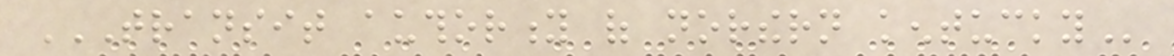TRANSIT AUTHORITY OF NORTHERN KENTUCKY
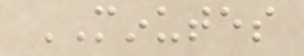MINUTES
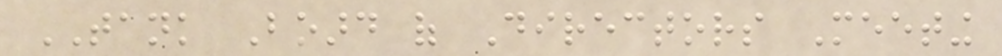TANK Board of Directors Meeting
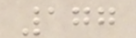177
